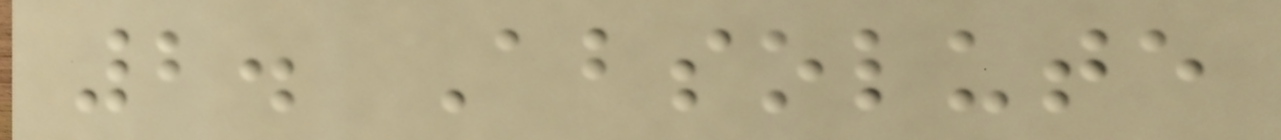2. Absolute
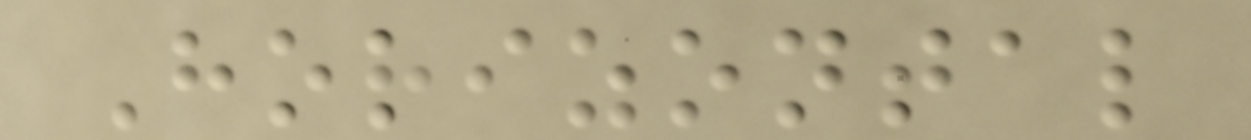Horizontal
